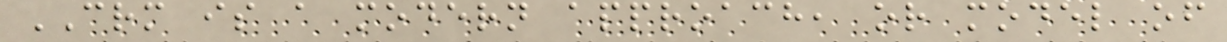CRM is a modern approach, or model of
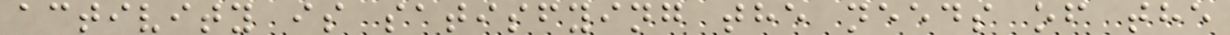activity is satisfying the needs of the
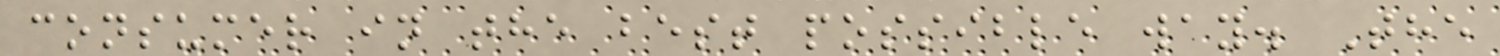consumer in the best possible way. The
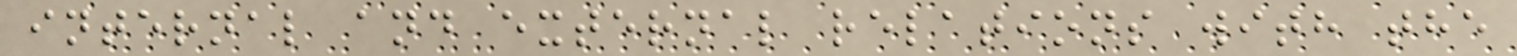internal and external relations with the
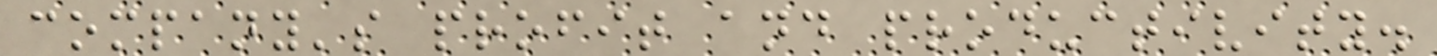company's profit and productivity.
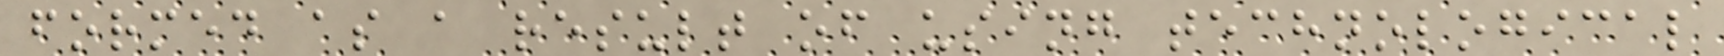formed as a result of using technological
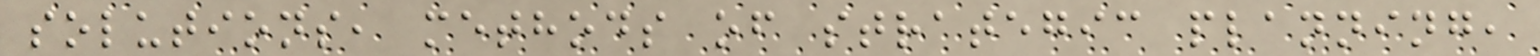solutions, methods of strategic planning,
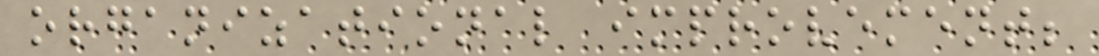organizational improvement;
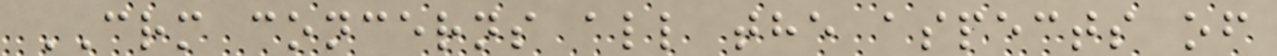CRM concerns all the aspects of
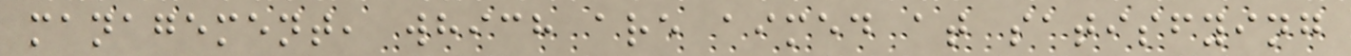management, which are aimed at satisfying
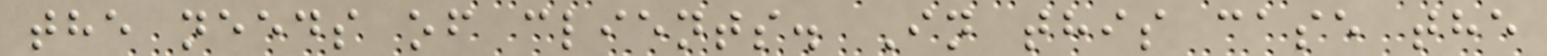the needs of clients. In this case the
